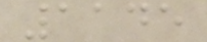1145
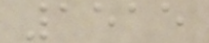1515
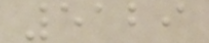5129
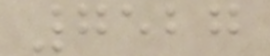7527
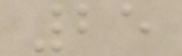25
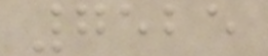7525
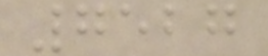7527
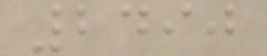2490
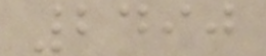2490
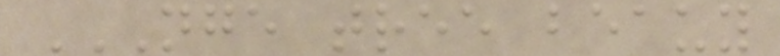NGE TREE BEAUY
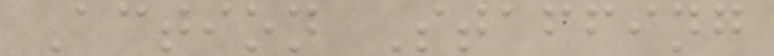Action Staffing
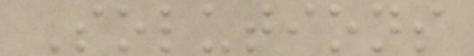Solutions
